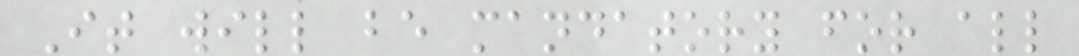It will be mandatory for all
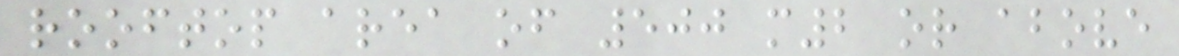rooftop area of 500 m2 or above
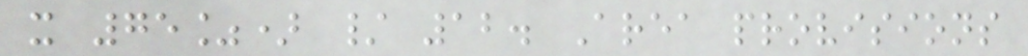x 75%) / 12. Area provisions
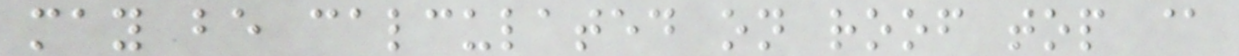may be calculated on roof top @
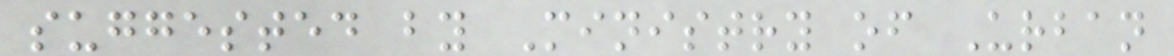suggested by Ministry of Urban
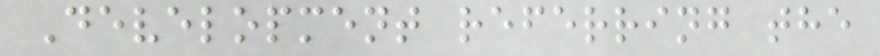Development referring the
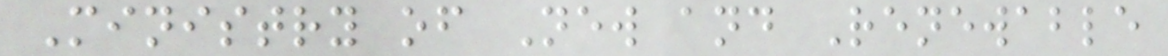Ministry of New and Renewable
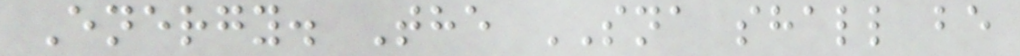Energy. The SNA shall be
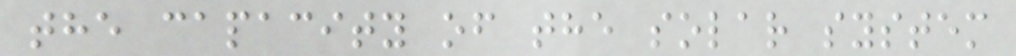the capacity of the solar system
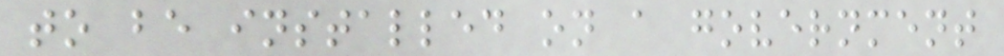to be installed on a government
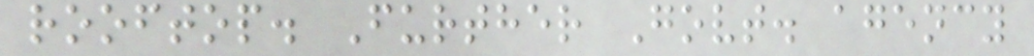rooftop. Further Govt. agency
